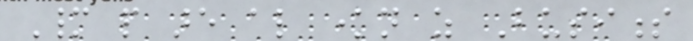Many people are also known as Business
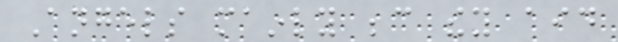Angels mainly because they aid
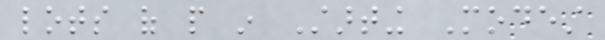lots of people in Starting Modest
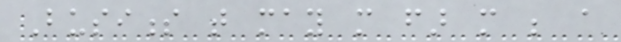Business that may more far more be a
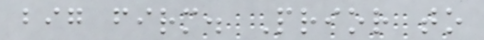big firm. Prior to
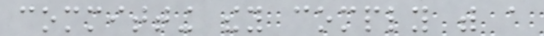committing they comply with a
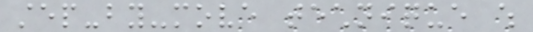step-by-move technique which
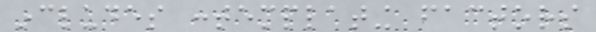includes contemplating factors
